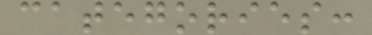categories:
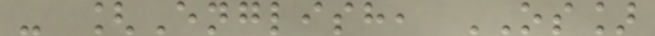- [English, OS]
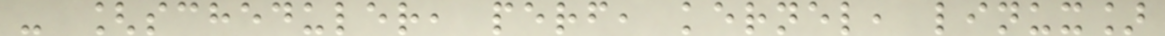- [scheduler, perf, kernel, linux]
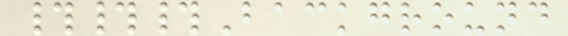###Background
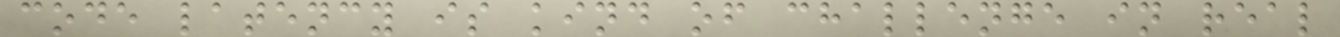code latency is kind of challenge in real
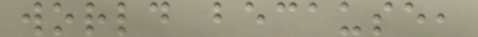world because,
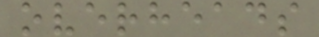overheads
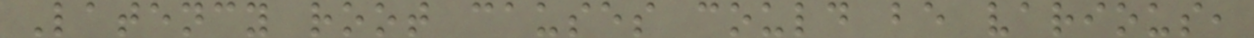Latency root causes could be various,
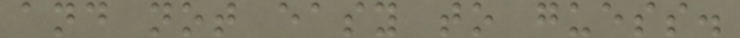and not easy to guess.
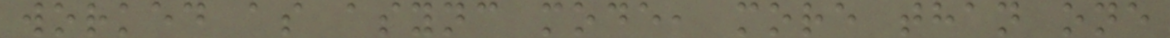worked as async mode, more than one
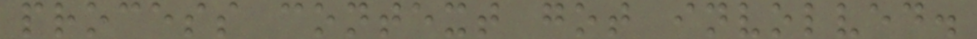process context got involved.
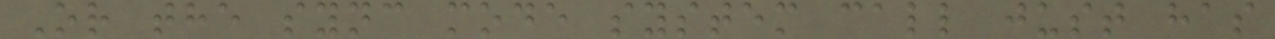Or the sync mode system call just has
